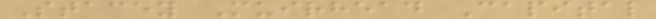Stacey Muirhead Capital
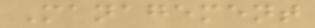Management
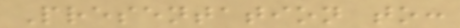Presentation to:
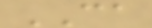CA
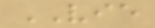VIE
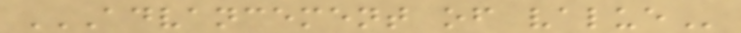ADVANCEMENT OF VALUE
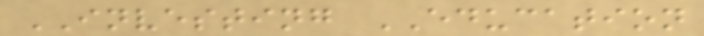INVESTING EDUCATION
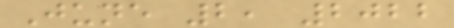June 2, 2022
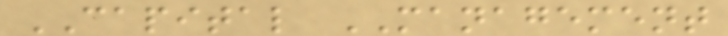CAPITAL MANAGEMENT
